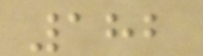182
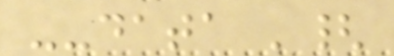--data '{
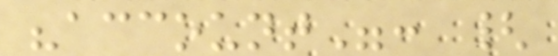"account": {
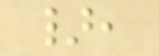},
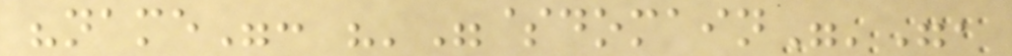"name": "'"$domain"'",
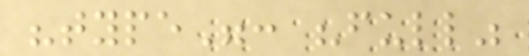"type": "full"
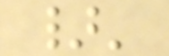}'
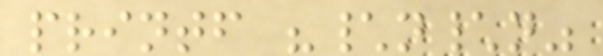printf "\n\n"
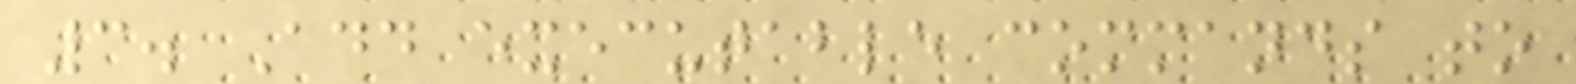3. Add executable commands to
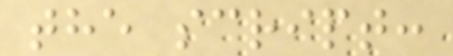the script:
